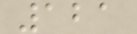121
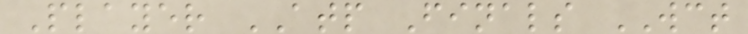Player ATP Finals WCT
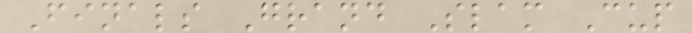Finals Grand Slam Cup
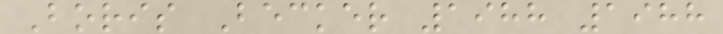Boris Becker 1988 1988
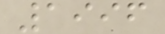1996
